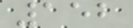152
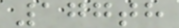177th
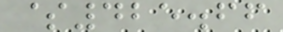$425.66
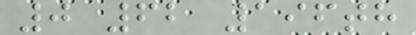0 62 196th
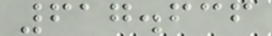617.636
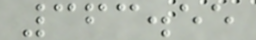363.55
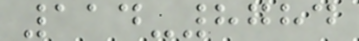114-8784
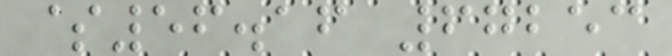$56.16 67253
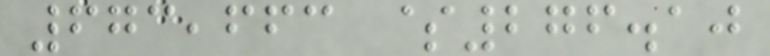673,663 $276.10
